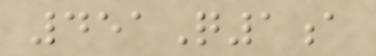451Q1a
